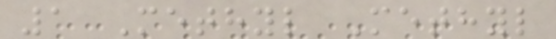1 Methyl Methyl
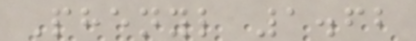Phenyl 1.62
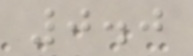0.0
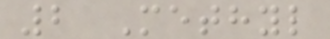2 Methyl
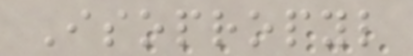Isopropyl
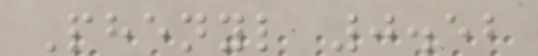Phenyl 0.52
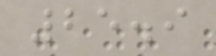25.9
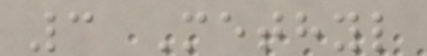3 Methyl
